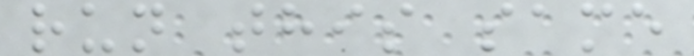run this same
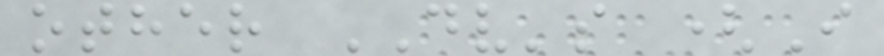other DV's (I
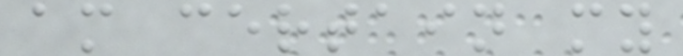am certain my
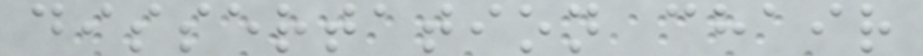dissertation chair
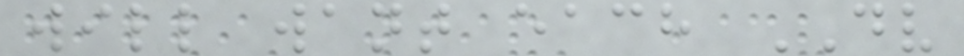will want each DV
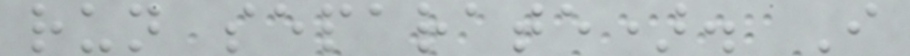run separate). I
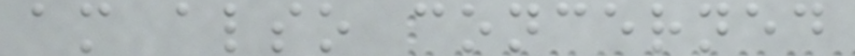am also concerned
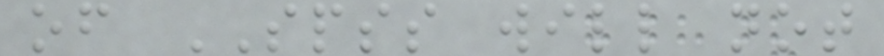of SPSS will not
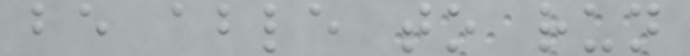be able to run
